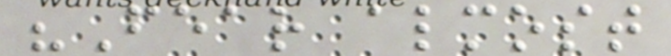"Fear almost
